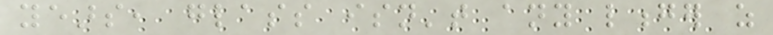years, glass isn't any longer as
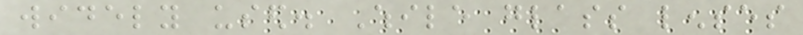widely used. While glass lenses
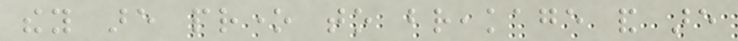they are prone to breakage and are
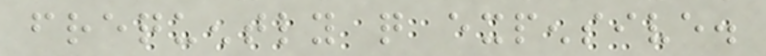frequently quite expensive.
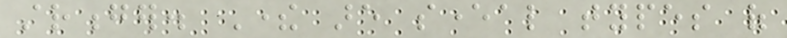stronger. There are several types of
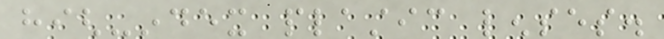high-index plastic lenses.
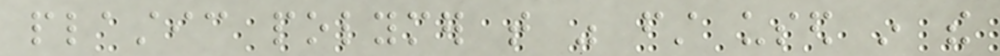plastic polymer that was first used in the
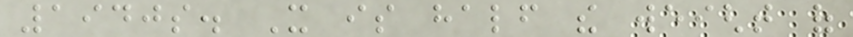1940s. It is half the weight of
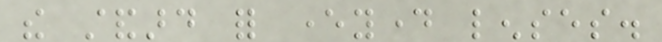the standard for everyday lenses.
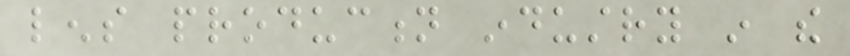lens production industry in the
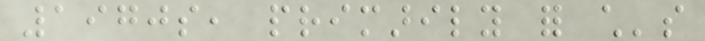1970s, primarily for child's
